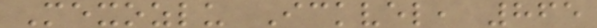Mexozlu Ickvel, 865
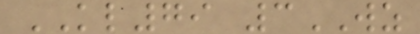KL79 3WZ
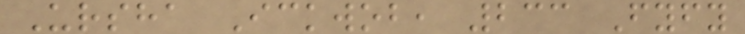Ursha Ickwob, 233 Fyfy
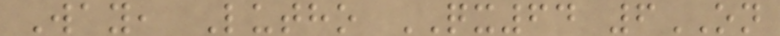Way, Lutho QX64 6ON
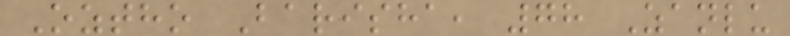Oztho Barisha, 78 Zanlu
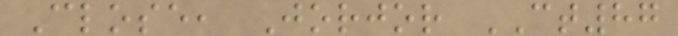Close, Jorjor CT87
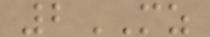2MZ
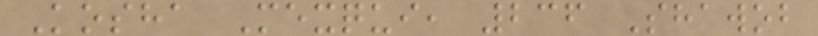Kosha Mexqui, 236 Shawob
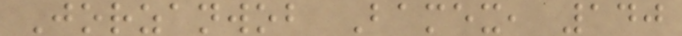Jorzanwob Bamex, 140
